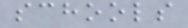schools
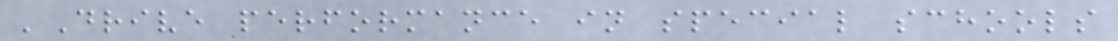'Drive performance in special schools
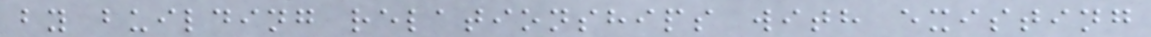by building relationships with existing
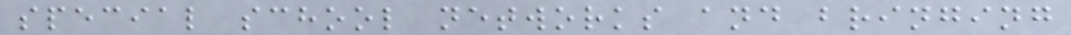special school networks and bringing
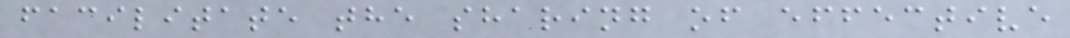facilitate the sharing of effective
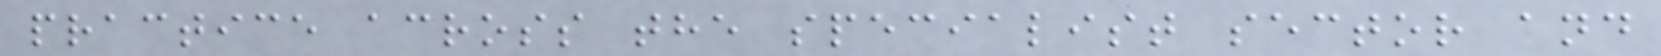practice across the specialist sector and
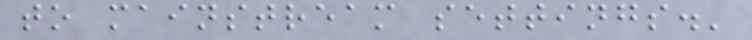to mainstream settings.'
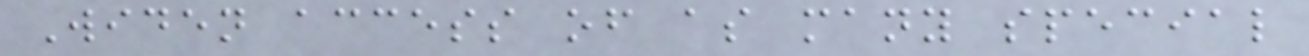Widen access of as many special
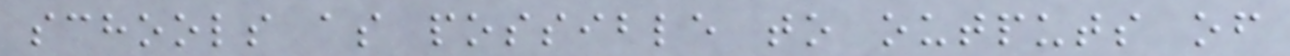schools as possible to outputs of
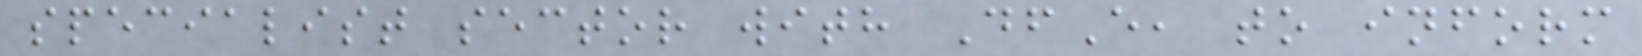specialist sector with DfE, to inform
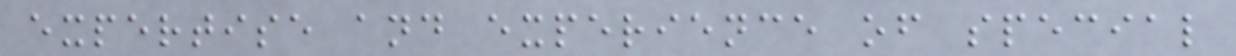expertise and experience of special
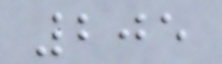205
